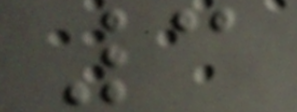3
